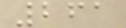261
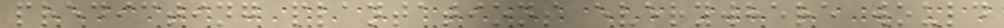predicting plantations everywhere would
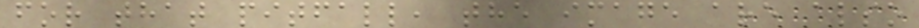for that pitfall, the image are also
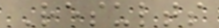Results
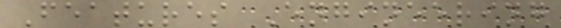Features Engineering
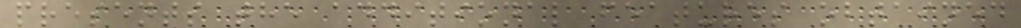presents the additional features obtained
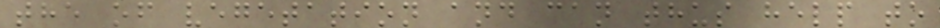the of vegetation and can thus help to
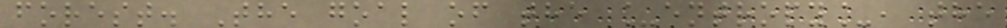forest. The goal of the _entropy_, the
